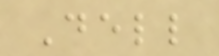Dell
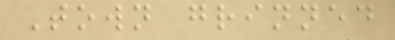Town grinned
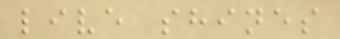live shines
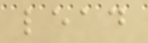lead
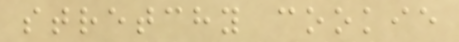stretchy cookie
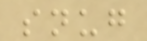snug
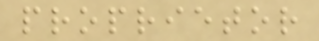proprietor
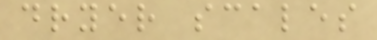dryer scales
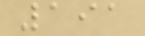191
